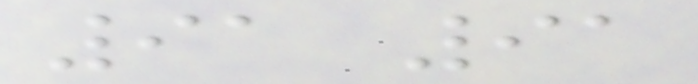91 91
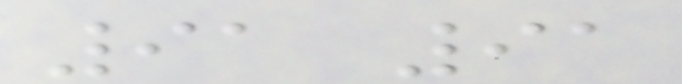91 91
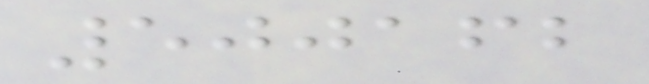500162
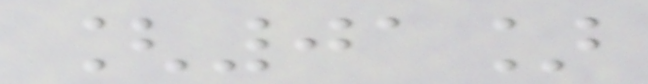[01]
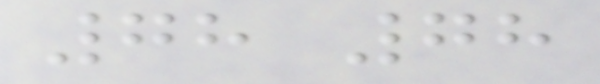78 78
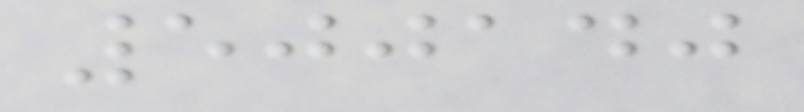500140
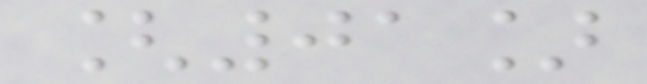[01]
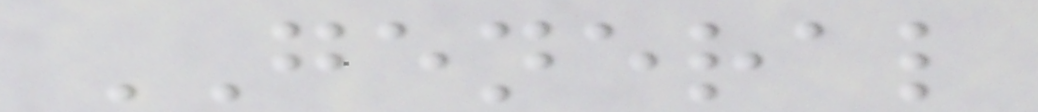GENERAL
